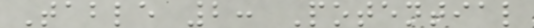Table 2: Potential
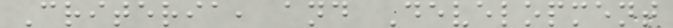Criteria, and Development
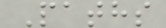Paths
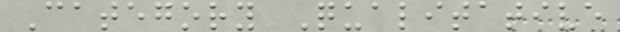Category Qualitative
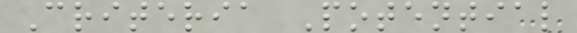Criteria Potential
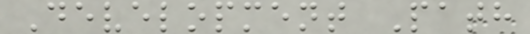Development Path
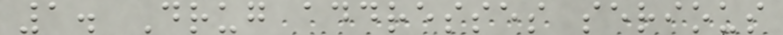1. Drug addresses serious
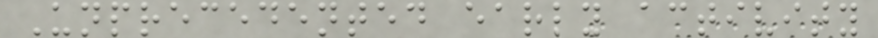Unprecedented early activity
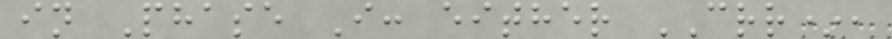in Phase I: either CRR*,
